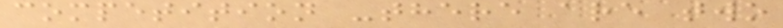competition -there are two
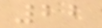22
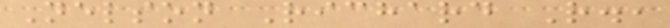Nelson Richard R.,
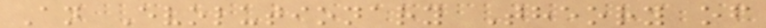An Evolutionary Theory of
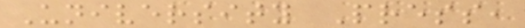University Press,
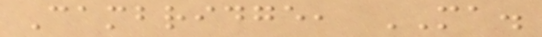Cambridge, MA.
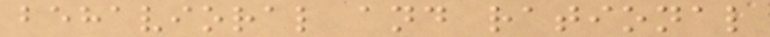behavioral and rational
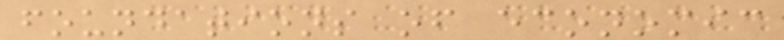foundations of economic
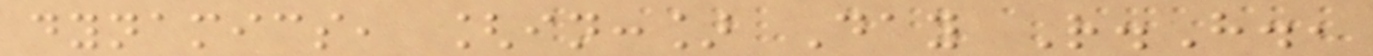dynamics, [in:] Day R.H.,
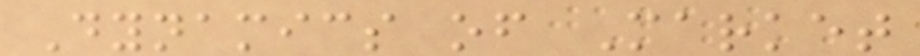Dynamics of Market
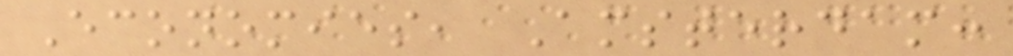Economies, Amsterdam:
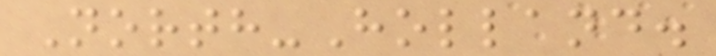North-Holland.
